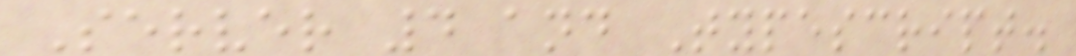Server 4 and Typescript.
